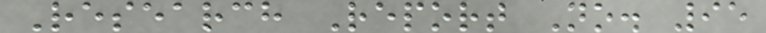Research Report No. 95
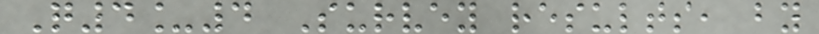Q4_4 Survey results, by
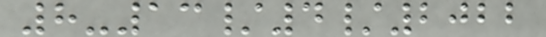8-13/4/2022
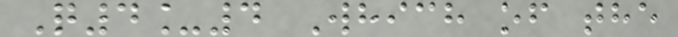Q4_4 Which of the
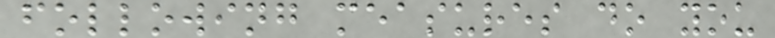following measures do you
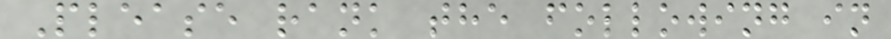Please rank the following in
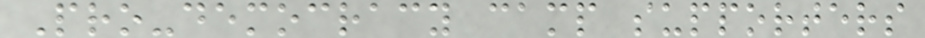Pro-democracy camp supporters
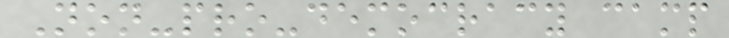Non-pro-democracy camp
